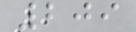209
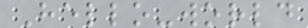Hello-world
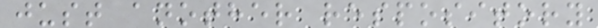just another respository
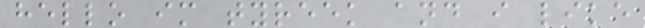hello im tyreek and i like
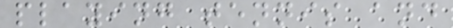playing tennis and
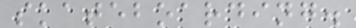skateboarding.
